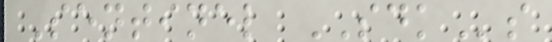Sentinel SDKs
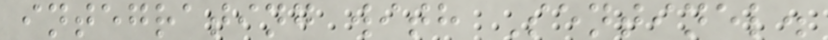integrating with Sentinel.
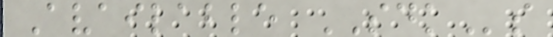Available SDKs
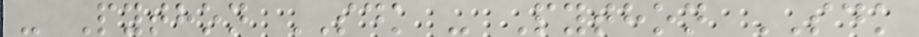- Python SDK - Python SDK
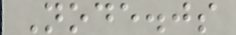Node.js
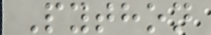Python
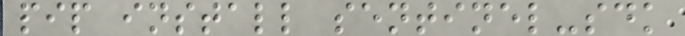pip install sentinel-sdk
